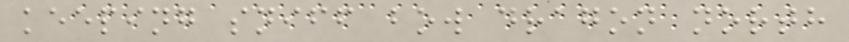keeping sniff bow dragon north
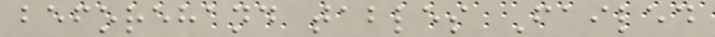beforehand tables Failed
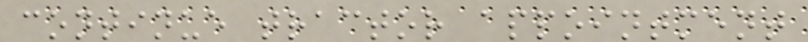continue tractor appointment
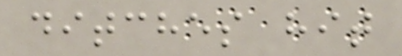ditches hit
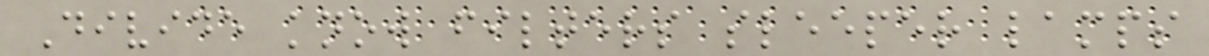Divide know filters sleeper lamps
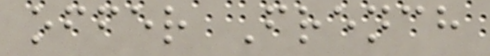offer French
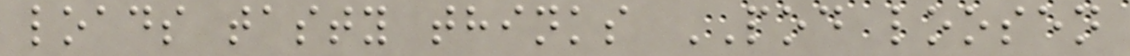loads tasty thinks POD loosen
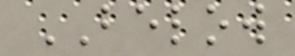BELOW
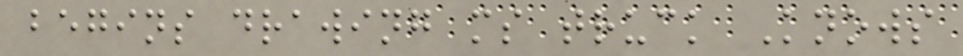begins drawing ms truck Knows
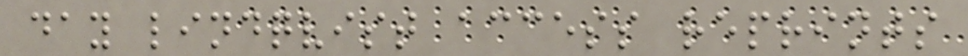day lindqvist access reprints
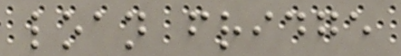loan fridge
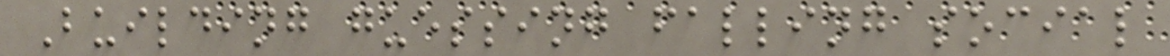Building guessing falling social
